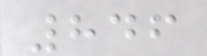846
